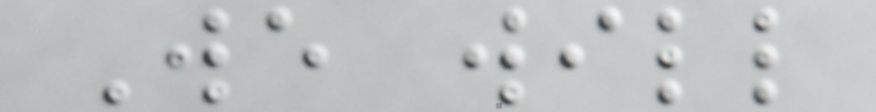We will
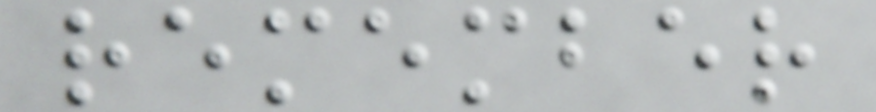remember
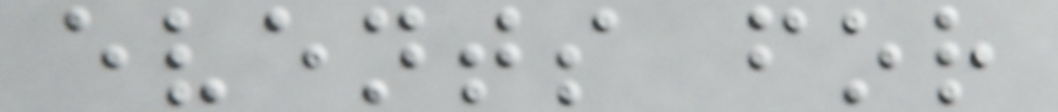events for
